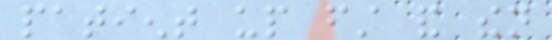patient up first and then
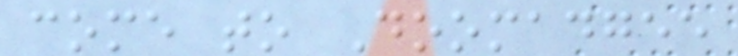come to Doomadgee
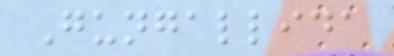Gungallida
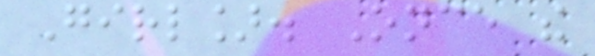Girl]. Once the
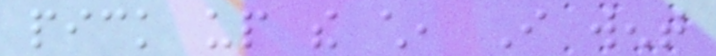pick up the child, I went
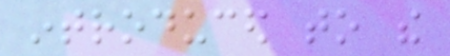introduced to the
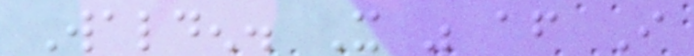Walden. It was after I
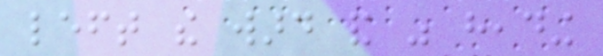left the ward and was heading
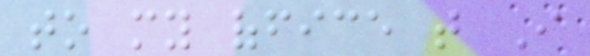to my office that I
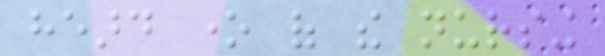heard one of the nursing
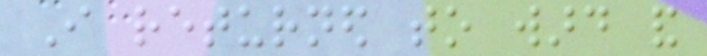I returned to ward and
